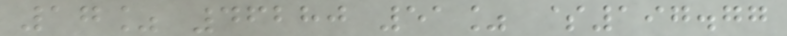17% 46280 51% $197.77
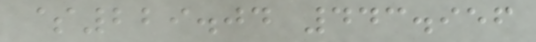$229.04 443.956
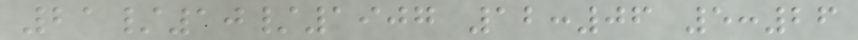21/10/1907 12:06 5:26
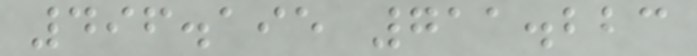496.195 711.223
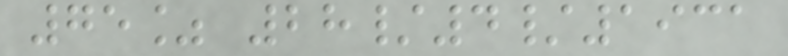75% 28/4/1931
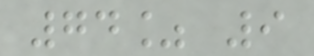74% 9
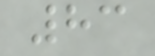83
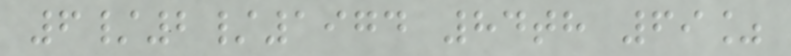6/2/1974 84th 69%
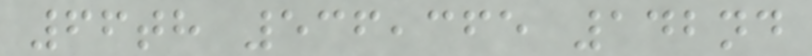66th 536,365 142nd
